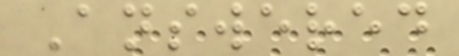Answered
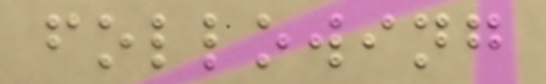following
